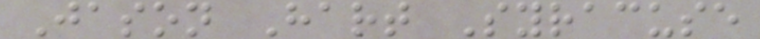Jason Hart Syracuse
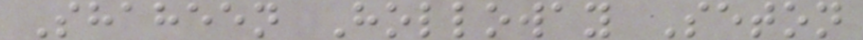Shaheen Holloway Seton
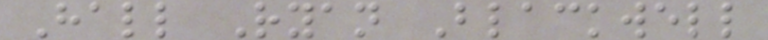Hall Ryan Blackwell
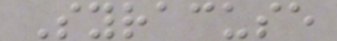Syracuse
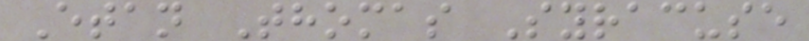Etan Thomas Syracuse
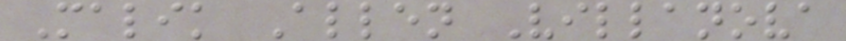Malik Allen Villanova
